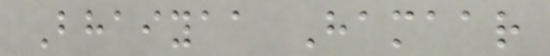Bhaiyaa Hamaar
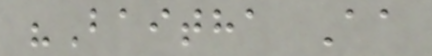"Baitha Aa
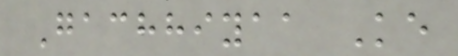Gachhiyaa Ke
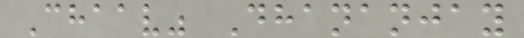Chaav" Dhananjay
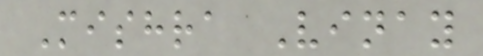Mishra Vinay
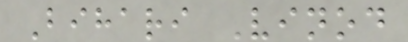Bihari Vinod
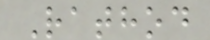Rathod
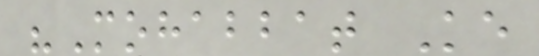"Mohabbat Ke
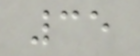35
